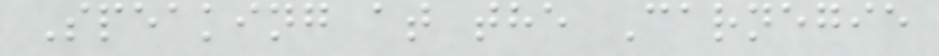Speaking at the Carnegie
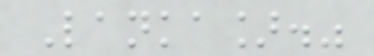Lanka]."
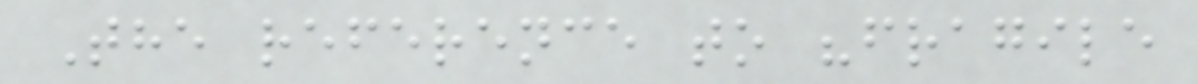The reference to "fragile
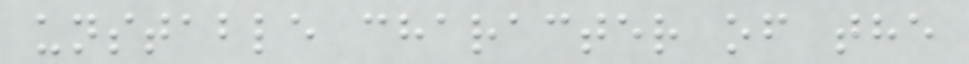unstable character of the
